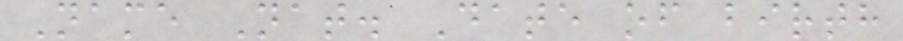Name Nat. Date of birth
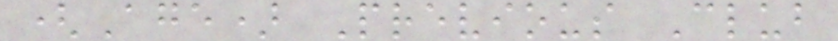(Age) Previous Club
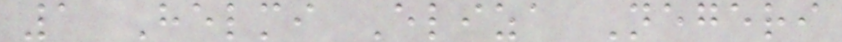1 Helmi Eliza Negeri
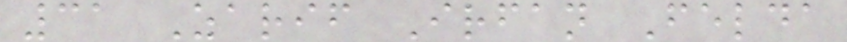31 Zarif Irfan Felda
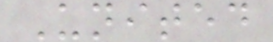United
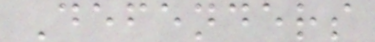Defenders
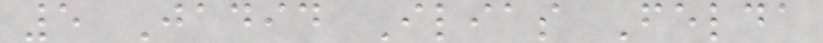5 Jadid Ilias Felda
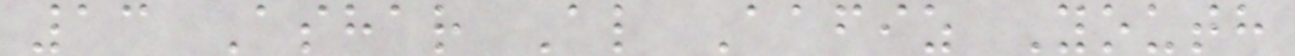13 Ashar Al Aafiz Youth
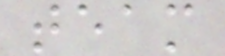team
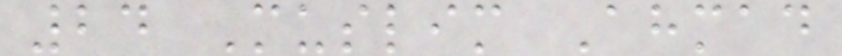24 Muslim Ahmad
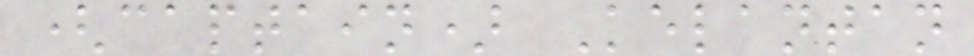(captain) Kelantan
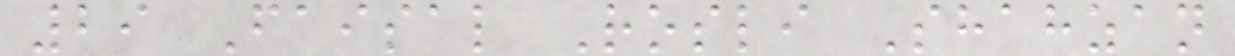29 Faisal Rosli Shahzan
